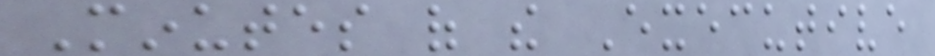Minutes of the Executive
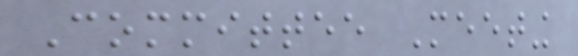Committee Meeting
